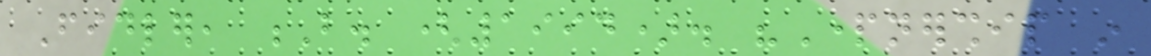Fidler, B. (1994). "Partnership in
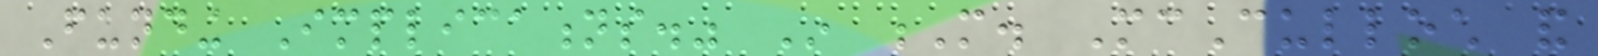Funding Implications." In M. McCulloch and
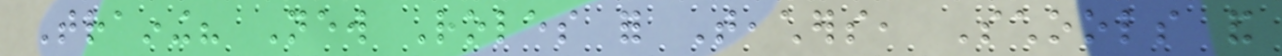Training? New Roles for Teachers, Schools and
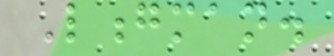Longman.
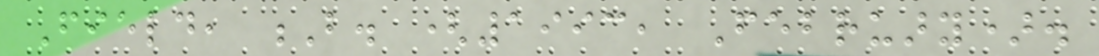Field, B. (1993, February).
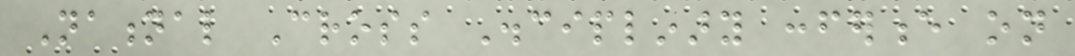National Cross Disciplinary conference on
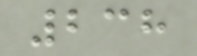238
